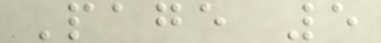Page 5
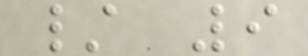/ 9
